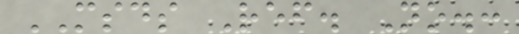MSDS Ref. No.:
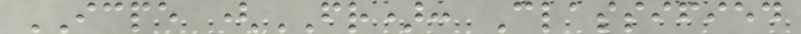ICPE (FR): Classified
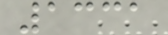1331
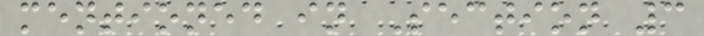mentioned in Section 3
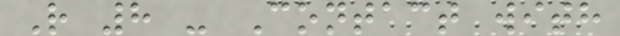R 8 - Contact with
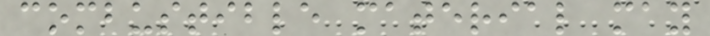combustible material may
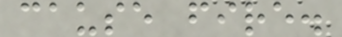cause fire.
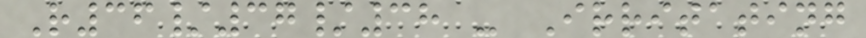R36/37/38 - Irritating
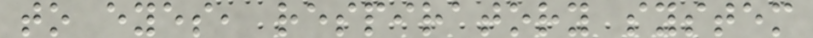to eyes, respiratory system
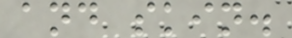and skin.
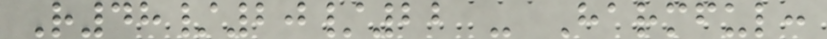R48/20/22 - Harmful:
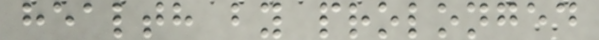health by prolonged
